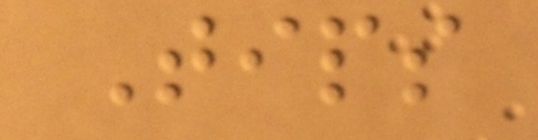Tips
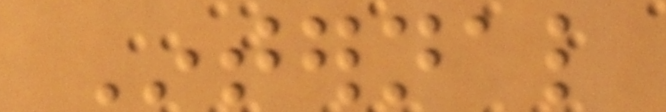Internal
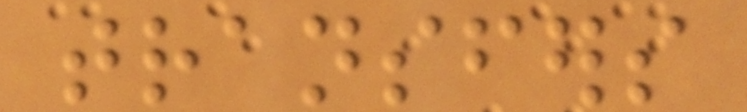transfers
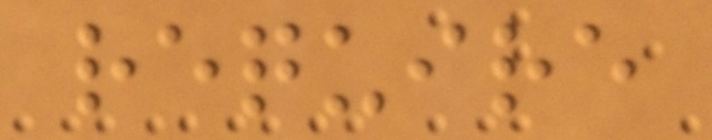require
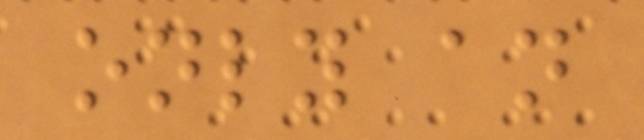only an
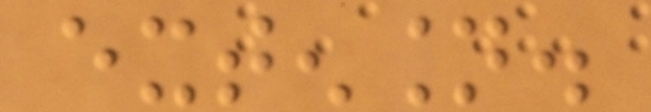extension.
